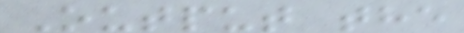Output the
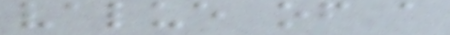value of a
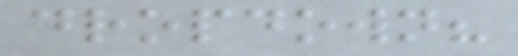dropdown?
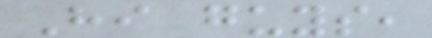Hi guys,
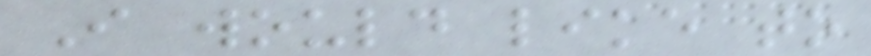I would like to
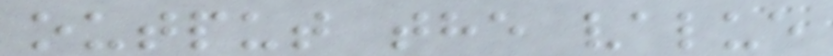output the value
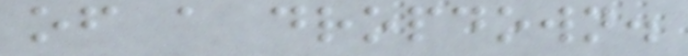of a dropdown.
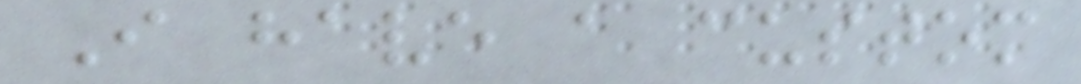I have a custom
